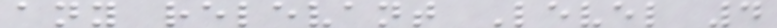any relevant Level 4
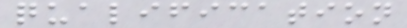qualification
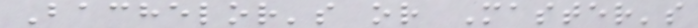Bachelor's or Master's
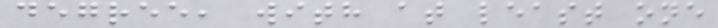degree, with at least one
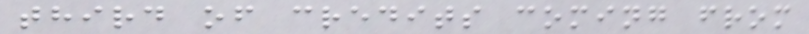third of credits coming from
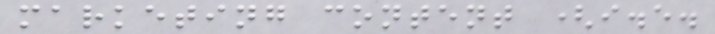marketing content (i.e.
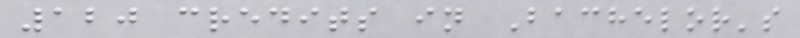120 credits in Bachelor's
